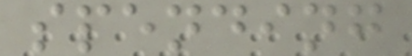spending
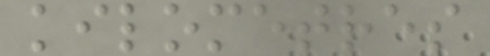kilometres
